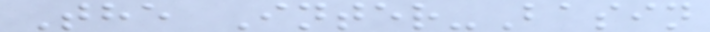The Inter-Basin
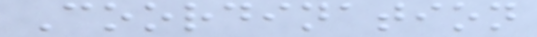Coordination
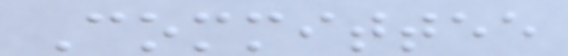Committee
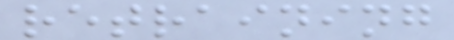retraining
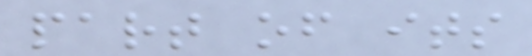part of its
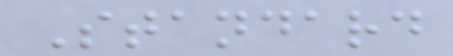Standard
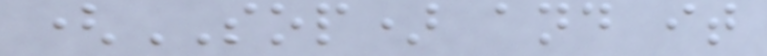(SOP) and it
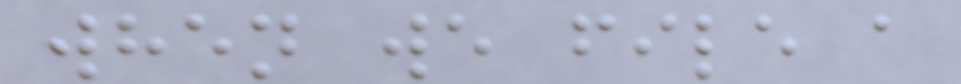when we file a
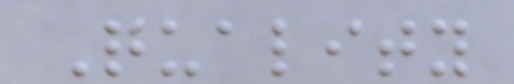Quality
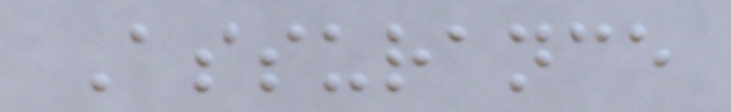Assurance
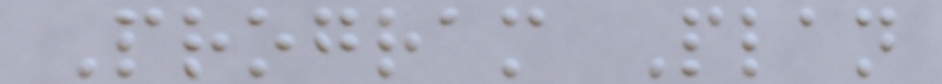Program Plan
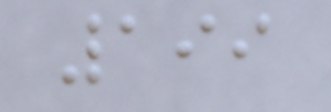199
